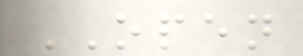OPEN
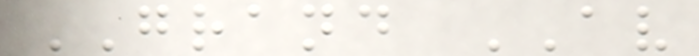GRAND AV
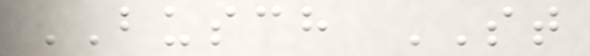BUSCH ST
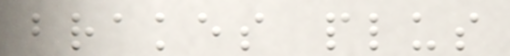brakes plus
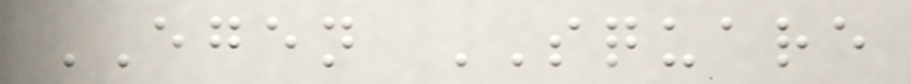EGEN SQUARE
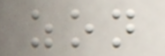zon
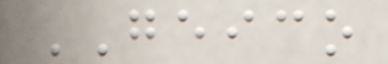GEICO
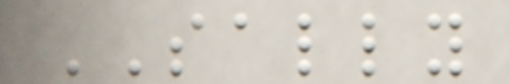SALLY
